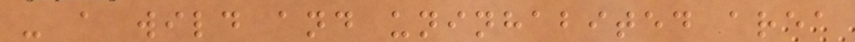- a wild and uninhabited area
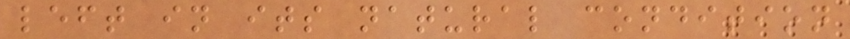left in its natural condition
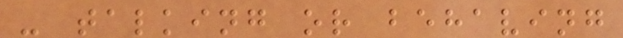- talking or behaving
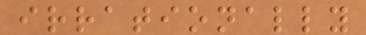irrationally
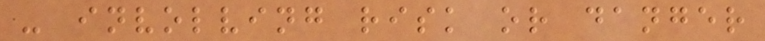- involving risk or danger
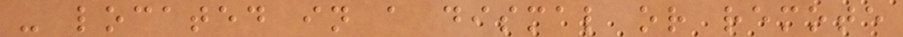- located in a dismal or remote
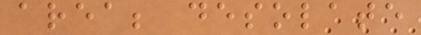area; desolate
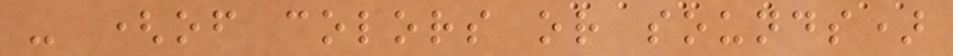- (of colors or sounds)
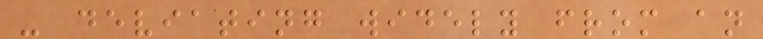- deviating widely from an
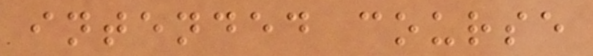intended course
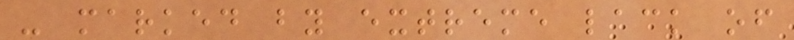- marked by extreme lack of
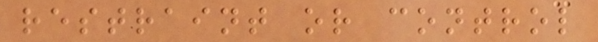restraint or control
